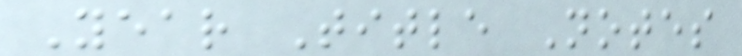Year Title Notes
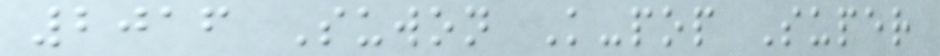2016 Suwon K-pop Super
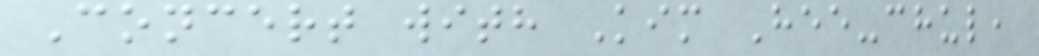Concert with Kim Hee-chul,
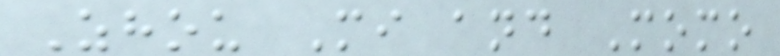Zhou Mi and Momo
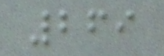269
